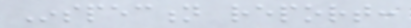Inspection report:
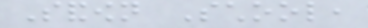Sandown School,
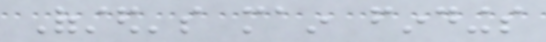Ofsted's main findings
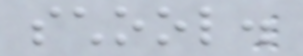school.
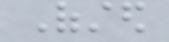Ofsted
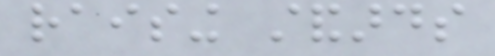raising standards
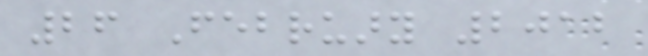26 February 2012
